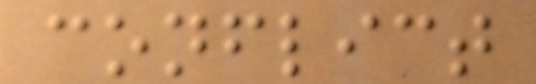conflict
